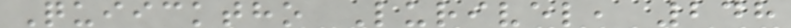Quiicktho Lurivel, 248
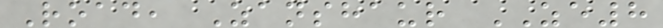Road, Zanshaur ZE8
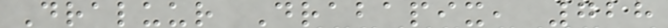Draluur Drabapix, 728
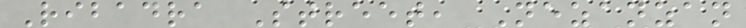Ribadra Street, Nezanzan
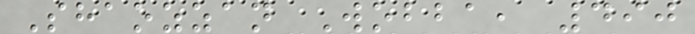Shaozzan Wobba, 490
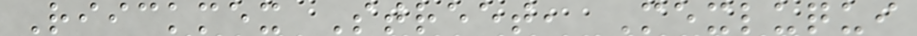Riickmex Street, Mexluqui
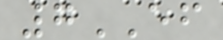7EF
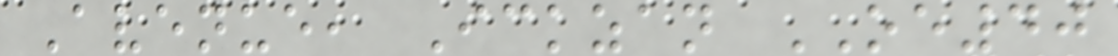Avenue, Ickzan OE40
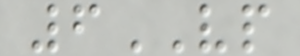6VP
